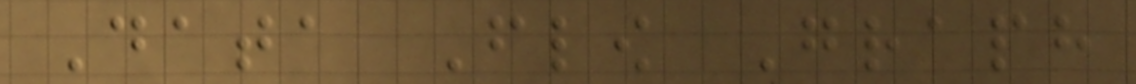Data Flow Graph
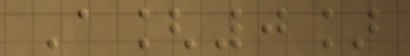A[0]
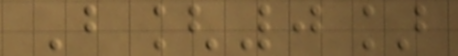B[0]
